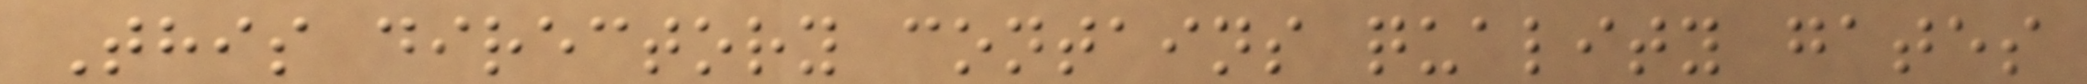This directory contains quality gates
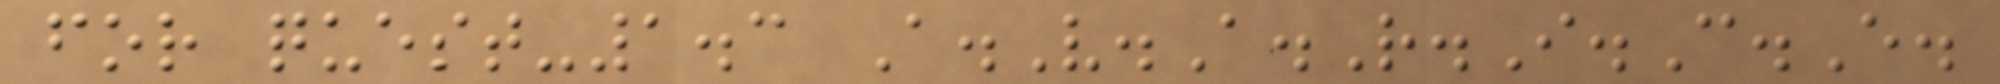for quest-1.3 A.V.A.R.I.C.E.
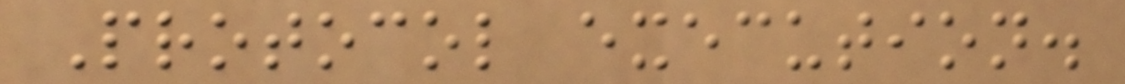Protocol execution.
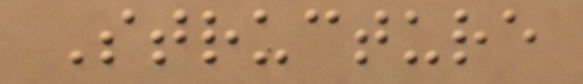Structure
